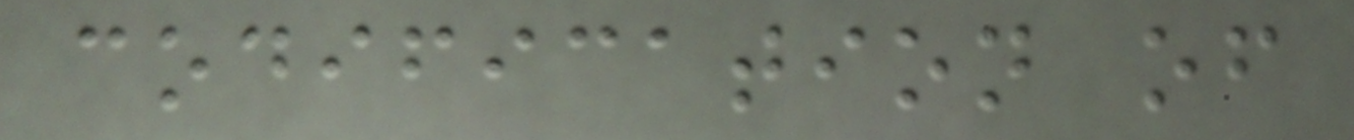codification of
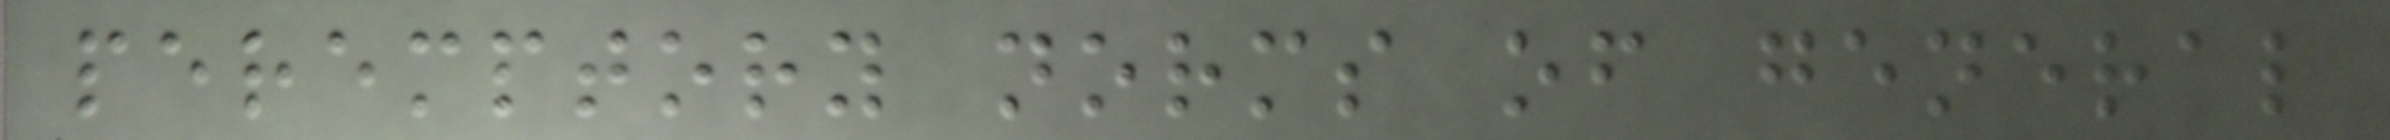peremptory norms of general
